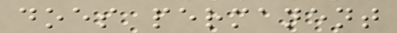does permanent
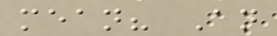mean? An
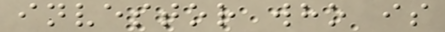investor who is
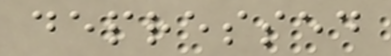depressed
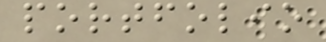portfolio
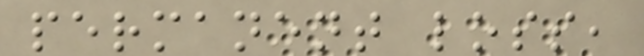permanent loss,
